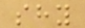shy
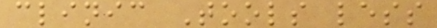clinic Tools less
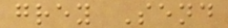grey Send
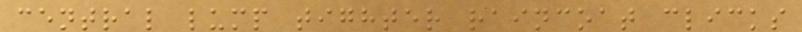central lump tighter raincoat clicks
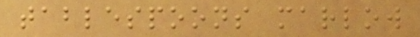tablespoons marlow
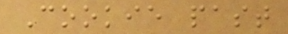Cookie past
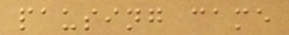pausing came
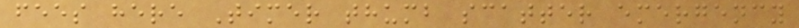fees here Timer thumb scatter emergency
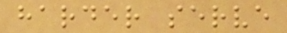harder serve
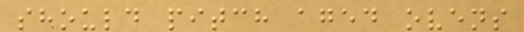should pitch aged ovens
